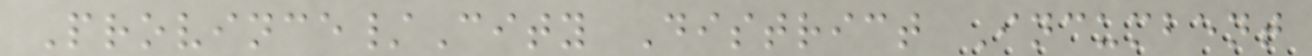Province/City District Incumbent
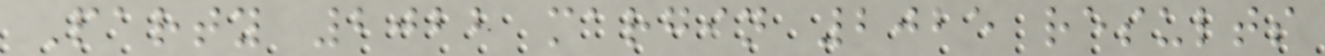Party 2022 margin 2025 results
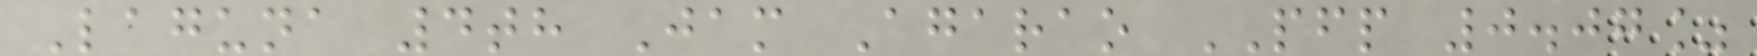Laguna 4th Jam Agarao PFP 0.07%
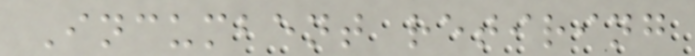Incumbent retiring
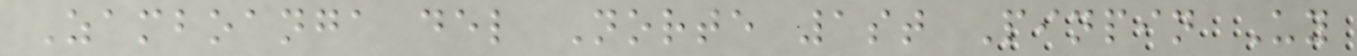Zamboanga del Norte 1st Pinpin Uy
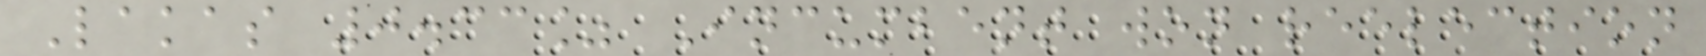Lakas 0.33% Incumbent won reelection
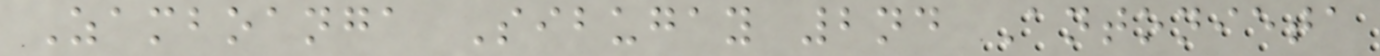Zamboanga Sibugay 2nd Antonieta
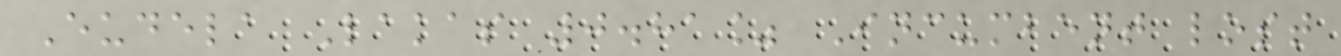Eudela Lakas 0.81% Incumbent lost
